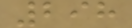298
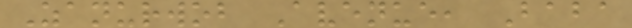Zanurwob Avenue, Baba
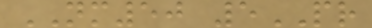NM50 5PR
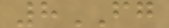8FG
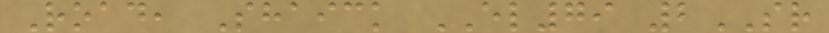Road, Shaick EL79 2SR
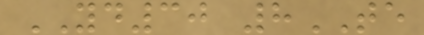YD30 8TE
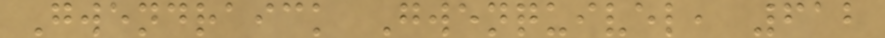Gwendraick Gwenquivel, 612
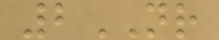2NR
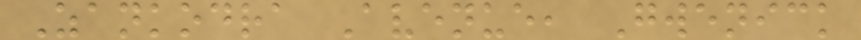Zankodra Avenue, Gwenick
